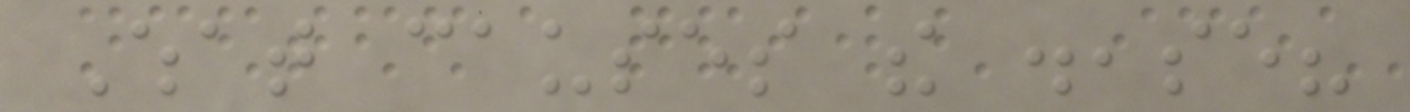What causes the disease?
